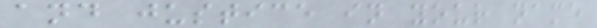and justice in your name
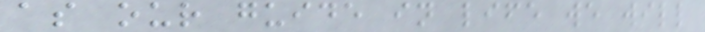as our guide in life we will
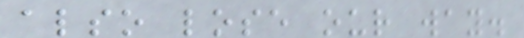also lose our way.
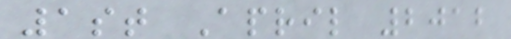1st April 2012
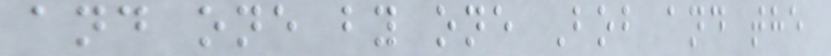and one by one Bob and the
